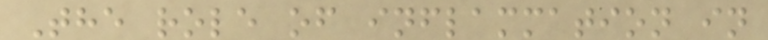The role of inflammation in
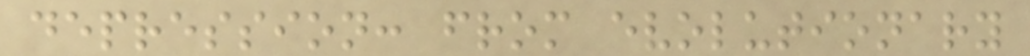depression: from evolutionary
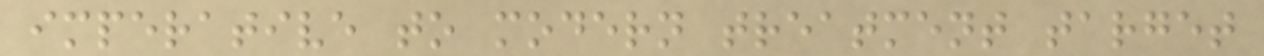imperative to modern treatment target
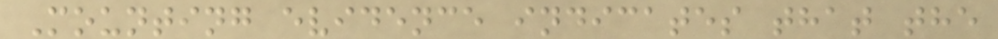Mounting evidence indicates that the
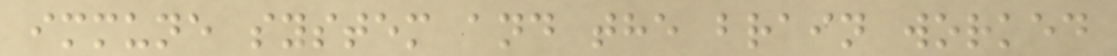immune system and the brain worked
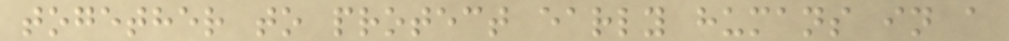together to protect early humans in a
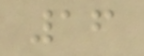16
